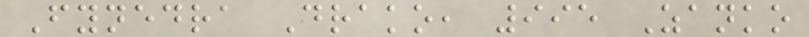Fynedra Drako, 995 Zanko
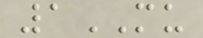1MU
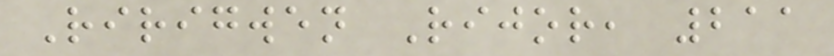Ririgwen Rijor, 211
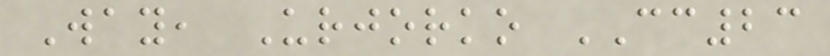Way, Urjorko CC23
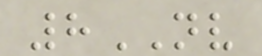8NV
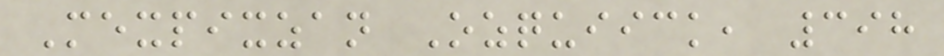Mexpixzan Ozquiick, 398
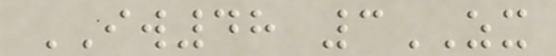IW48 3ZX
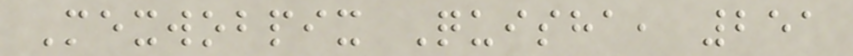Mexwobpix Quisha, 251
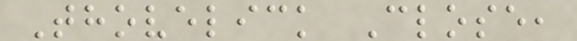Thovelick Close,
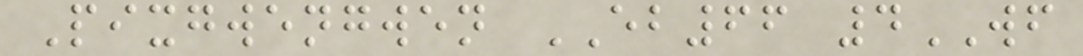Pixgwengwen EB66 4WF
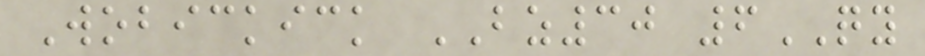Wobickick BZ30 6QY
